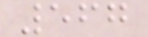567
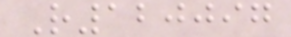R120097
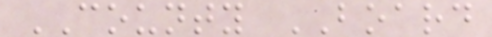COUNTY BOARD
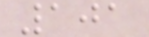101
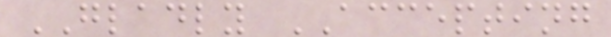GLADLY ACCEPTING
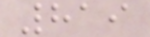819
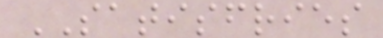SATISFRIES
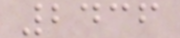2436
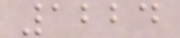1224
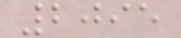2095
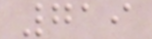719
